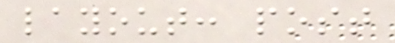layout: post
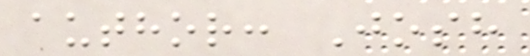author: Josh
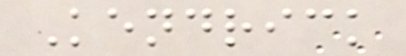Kendrick
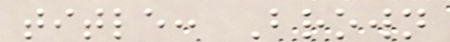title: Brown
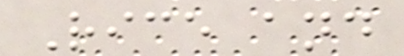Rice and
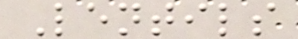Lentils
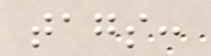tags:
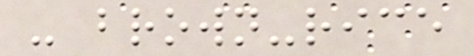- brown-rice
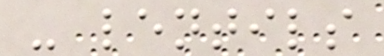- lentils
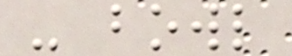- bowl
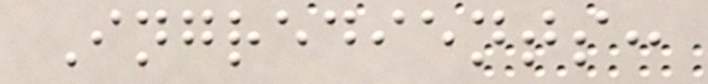Ingredients:
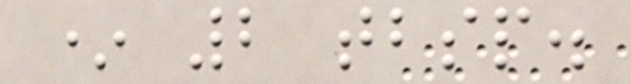* 2 tbsp.
